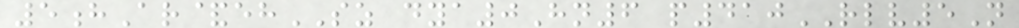5hAr&ehSZ dya0Hn6 p410RLV5N
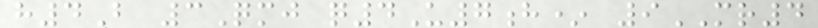h4B 3Qmj q4U7h* 9MR4
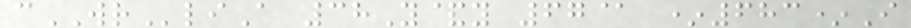cWRliA 38Y&y 67@ *683*I
